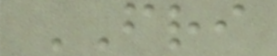FRI
